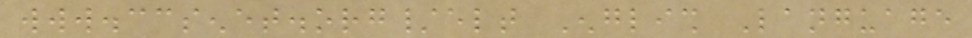www.ccsenet.org/elt English Language
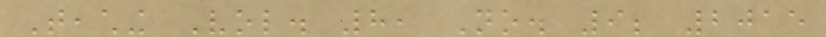Teaching Vol. 8, No. 9; 2015
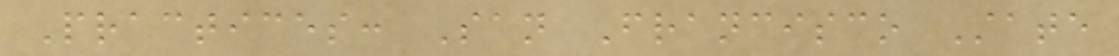Practices: San Francisco State
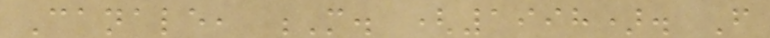Canale, M. (1998). From
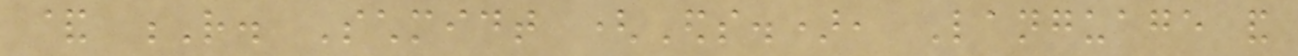& R. Schmidt (Eds.), Language and
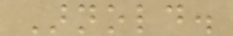Arnold.
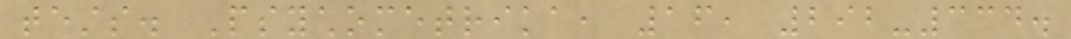tests. Psychometrika, 16, 292-334.
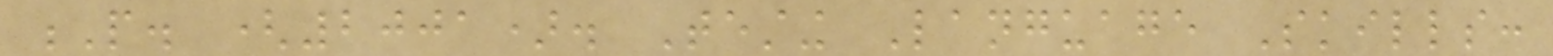P. (2001). Testing Language Skills:
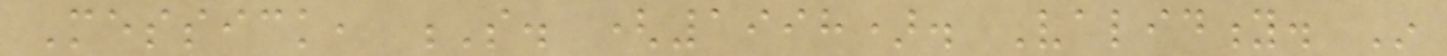Messick, S. (1998). Validity. In
